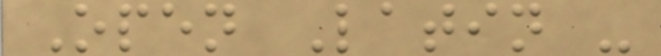Open Latin -
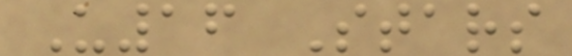U16 Stars
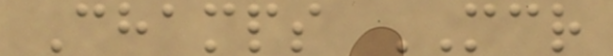Champs MCR
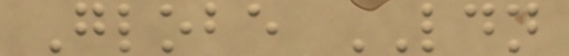Globe LDN
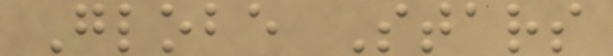Globe Stars
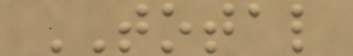TOTAL
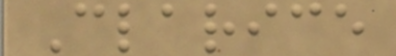Clarice
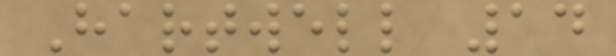Hartwell 14
